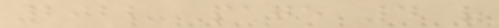2022 Page 4 of
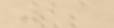21
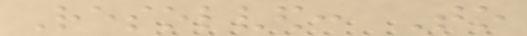Resolved: To
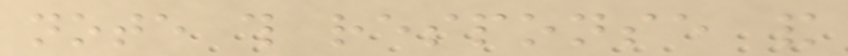note this response and
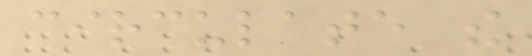circulate the
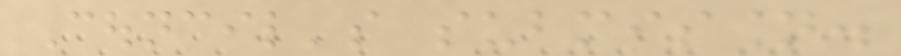Council's submission.
